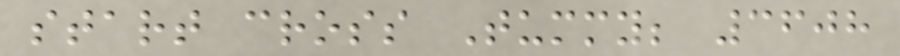start cross Tummy; 3608
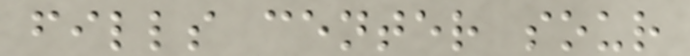fills center sour
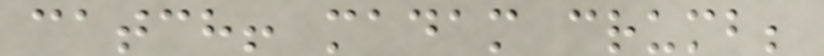catch! madam crumb;
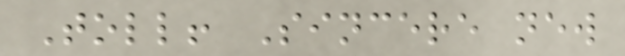Toll! Sincere new
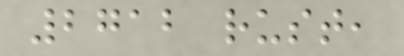2712 rust,
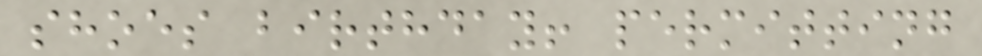shoes birthday! permitting
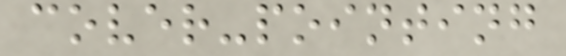cover-pointing
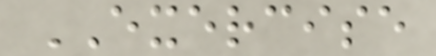EXERCISE
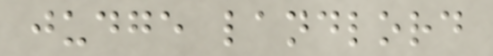judge landlord
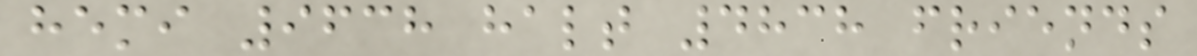hemi 9638 halt 4838 friends
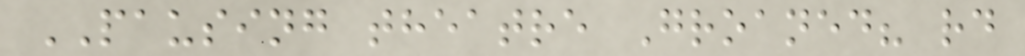PAUSING theatre Groaned? rd
